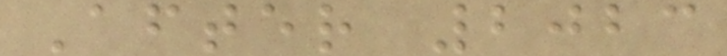After 2023
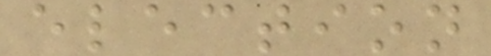election
